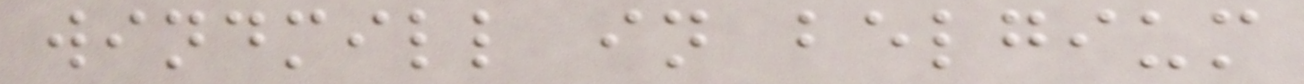windmill in belgium
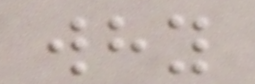why
